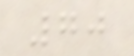70
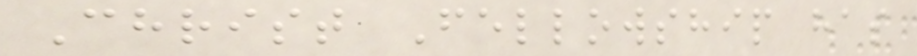Christ Fellowship has
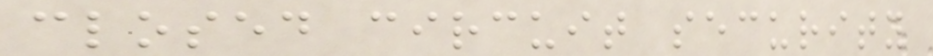closed circuit security
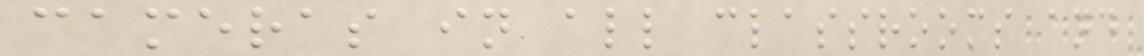cameras in all classrooms and
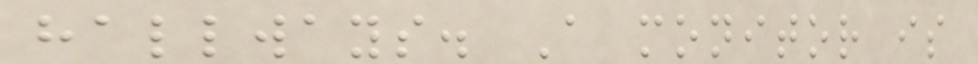hallways. A monitor is
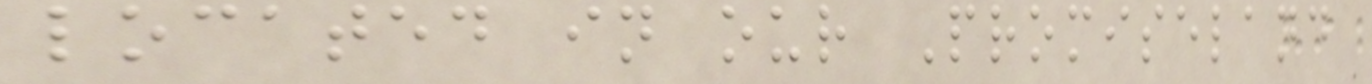located in our Promiseland
